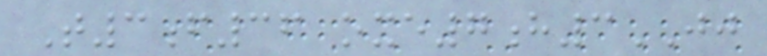T3f36 oxe7h3JJ
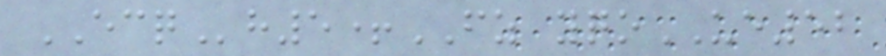ECQh5+FZ yqoUE52
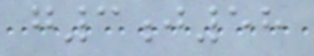g3j58
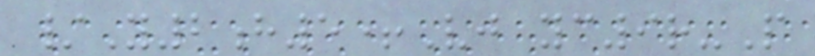/Y2h5+Vj yc9r-P
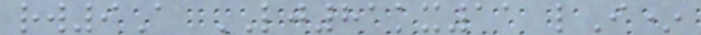rw9A LJ81kx11 lI*
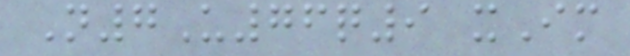N7U76q9 xIm
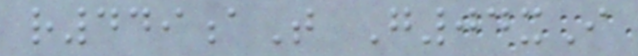r449aT G04xI
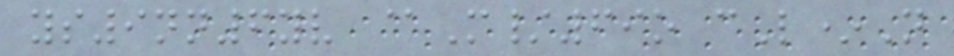ys9nn6yv @M/69o cL*N
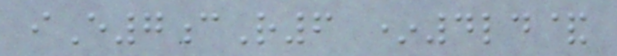iE7cR6 *4ld&
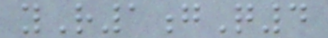yR1gQ4
